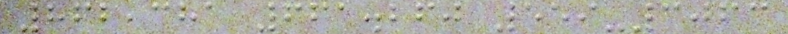862,381 661.260 559-3063
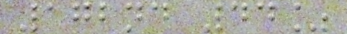172nd 44%
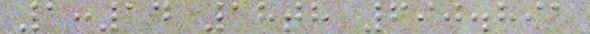1:14 18th 690.891
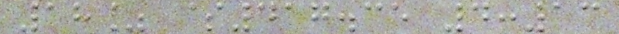18% $417.35 4:13
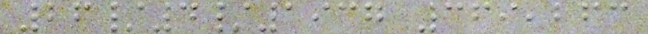26/4/1937 369,263
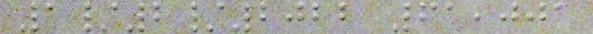1/2/2022 61,001
